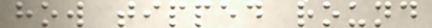how tipped round
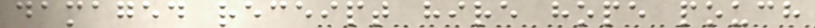damaged receipt hire hope pouch
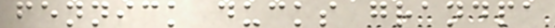fennick ducks grandpa
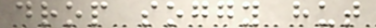drop soggy hut
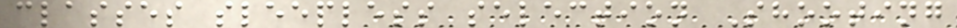classes sleepless selection Shooting
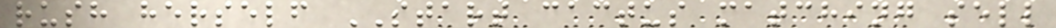rush herself START cactus matching sell
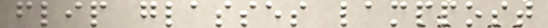flip glasses lamppost
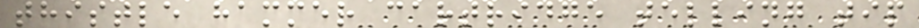thistle hammer cartridge telling tip
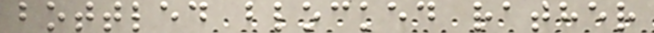bottled blocked rather
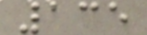135
